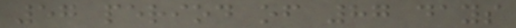57 period of 87 days
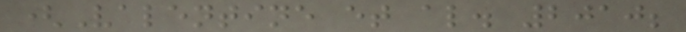(Valentine et al. 2010;
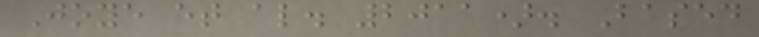Joye et al. 2011). Based
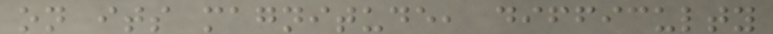on its magnitude, difficulty
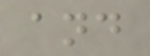and
